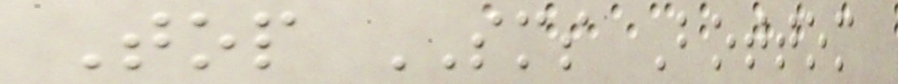Top SMS Bottom
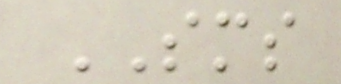SMS
